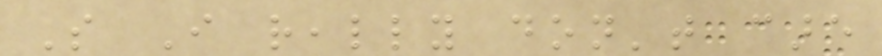So I really don't care
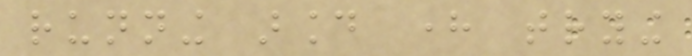running around here trying
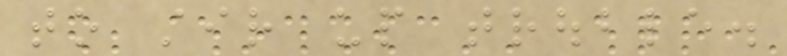to stir up trouble.
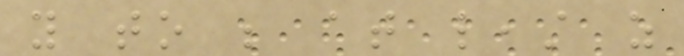you to be at least as
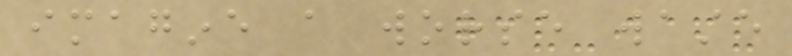imagine a worse waste
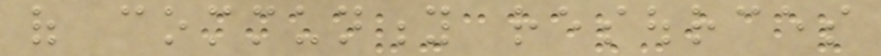of community resources
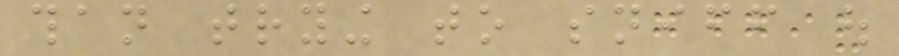than trying to sniff out
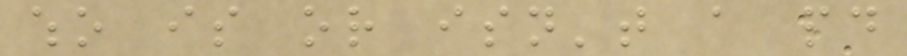who is or isn't a paid
